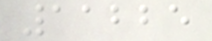11225
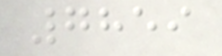7859
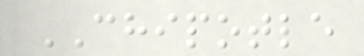CHIPOTLE
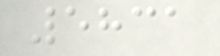5831
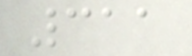311
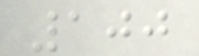100
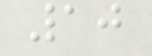10
